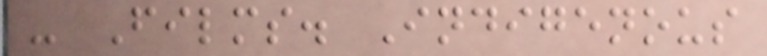- Films. Indigenous
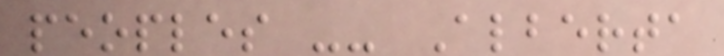peoples -- Alberta
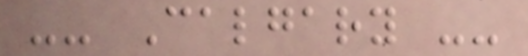-- Calgary --
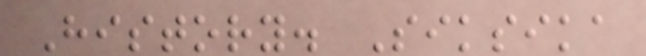History. Siksika
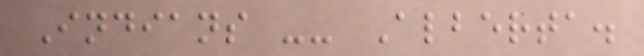Indians -- Alberta.
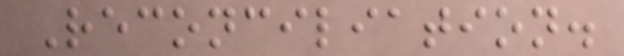Reconciliation.
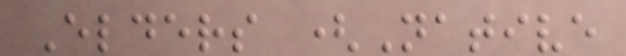Elders (Native
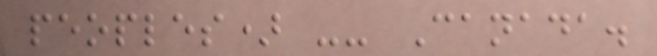peoples) -- Canada.
